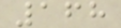168
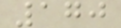170
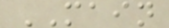MAIN
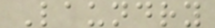Laundry
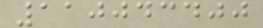110043400
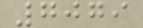7079
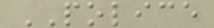POLICE
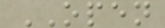OPEN
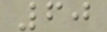60
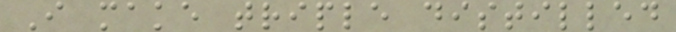I make triple distilled
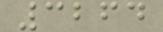3264
